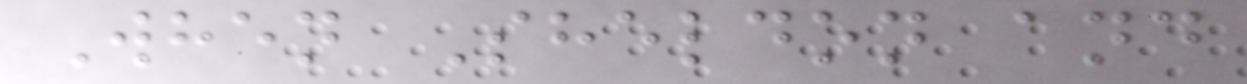When Sheldon and
